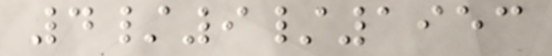4/9/1953
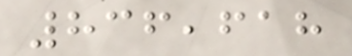836,618
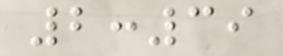2:39
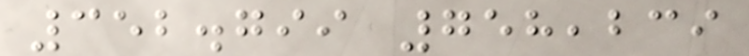352.799 758,239
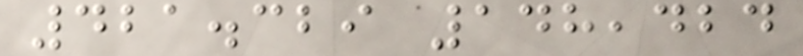421.329 148,424
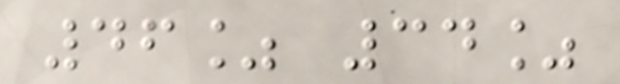46% 34%
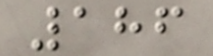186
